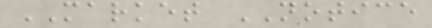MARKET NOTICE
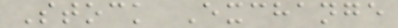Stock Exchange
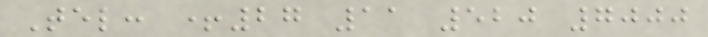Tel: +27 11 520 7000
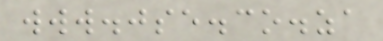www.jse.co.za
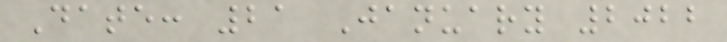Date: 21 January 2022
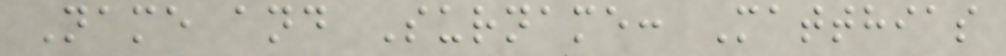Name and Surname: Matthias
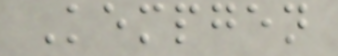Kempgen
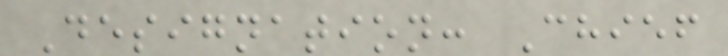Designation: Chief
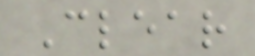Clear
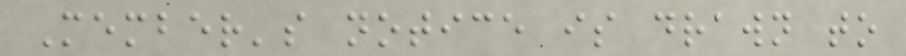Member's notice is drawn to
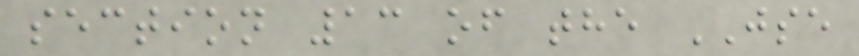section 13 of the JSE
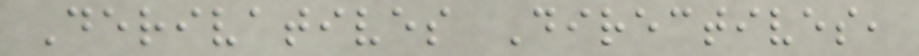Derivatives Directives,
